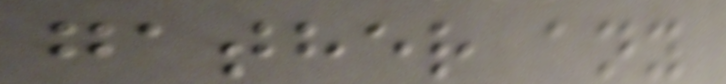gather any
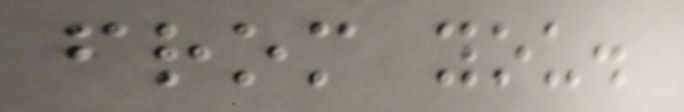from you.
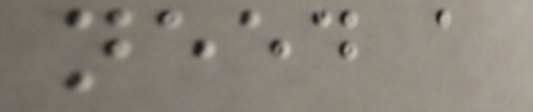need a
